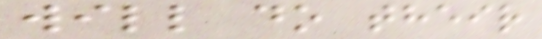will do their
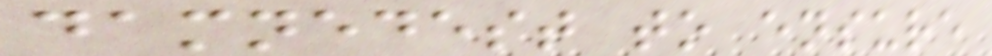damnedest to ensure
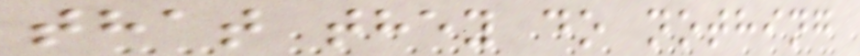that they do nothing
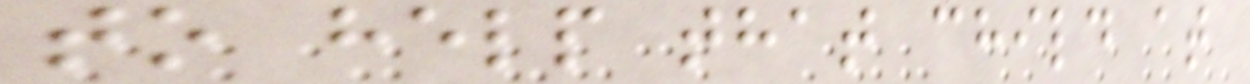to help that child at
